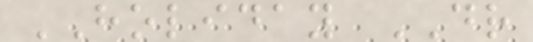HOLIDAY DR
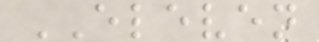ELEVEN
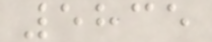5835
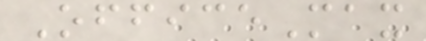OfficeMax
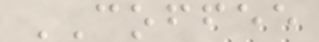COFFEE
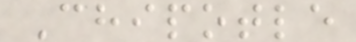Chipotle
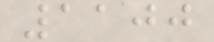1100
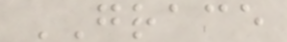GRACE
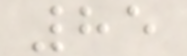85
